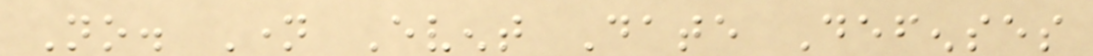No. Name Event Date Defenses
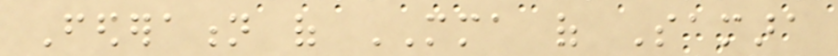Federation of MMA of Samara
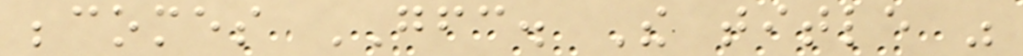becomes GFC. The title was
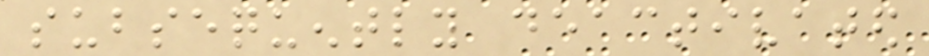subsequently deactivated
